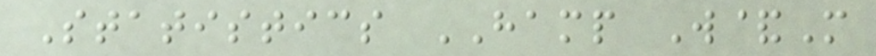Statistics HAMP W&M
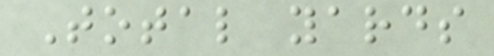Total yards
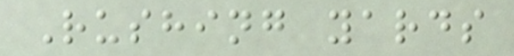Rushing yards
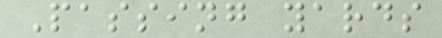Passing yards
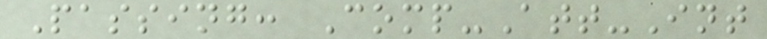Passing: Comp-Att-Int
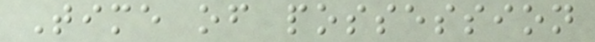Time of possession
